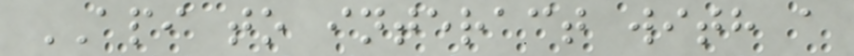API to interact with a
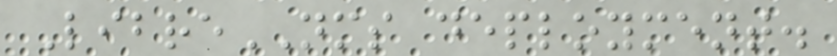LibreNMS deployment.
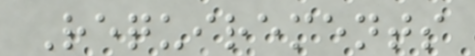Requirements
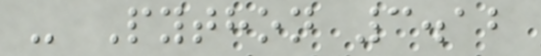- Python 3.12
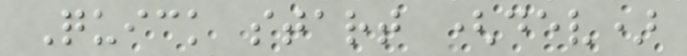Quick start (dev)
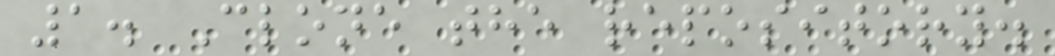1. Clone the repository.
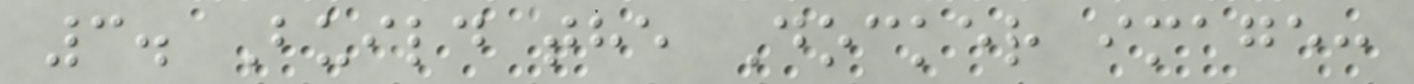3. Build the Docker image:
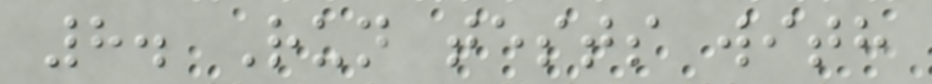8. Run tests with
